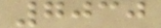7030
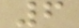6
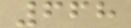668
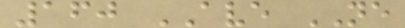160 AVE NE
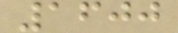1600
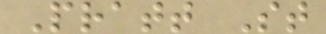Pratt St
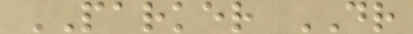PARKER DR
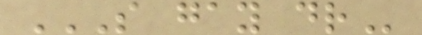S GAY DR
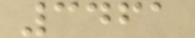3461
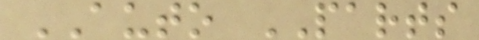AUTO PARTS
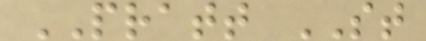PRATT ST
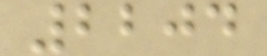2204
